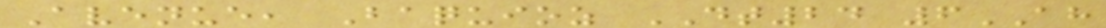Avenue, Baquioz DT24 6AH
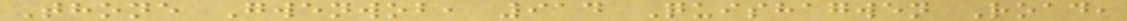Thone Gwenwob, 914 Quishagwen Road,
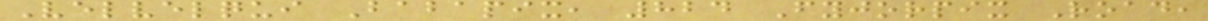Velvelqui Babapix, 824 Fyjorpix Road,
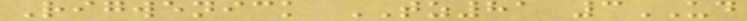Rigwenick TZ81 3UD
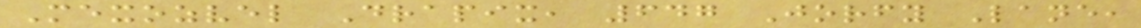Mexozvel Drapix, 647 Jorfy Lane,
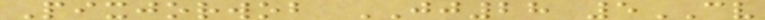Pixjorwob JJ28 5CV
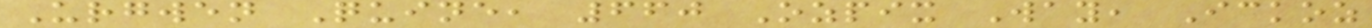Urgwen Quine, 660 Ozpix Way, Ickoz
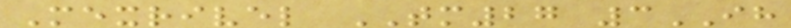Mexrivel TM27 3IH
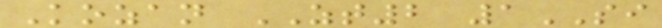Kozan ZT2 1SI
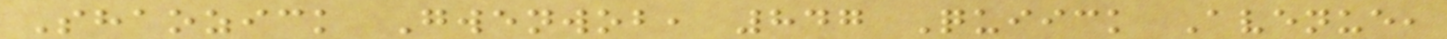Shaozick Gwenwob, 847 Quiick Avenue,
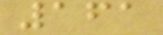161
